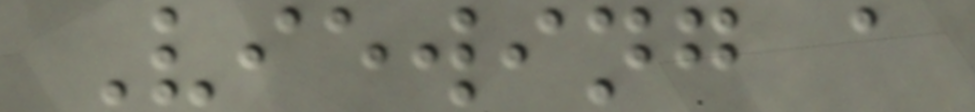Viewing a
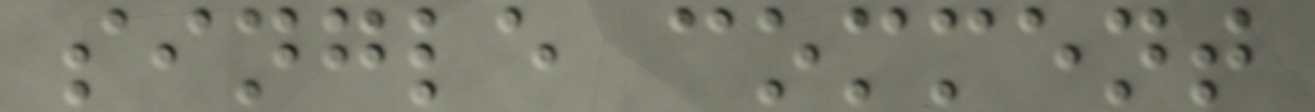single comment
